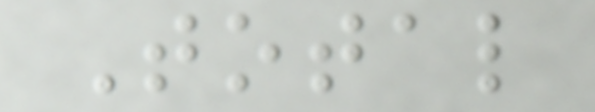Total
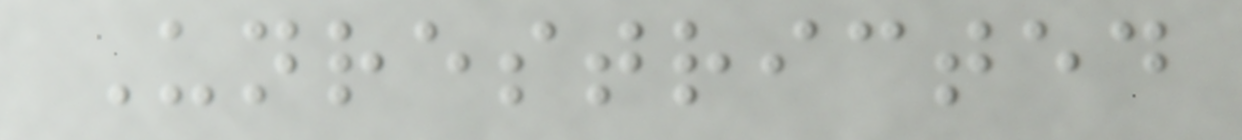Unrestricted
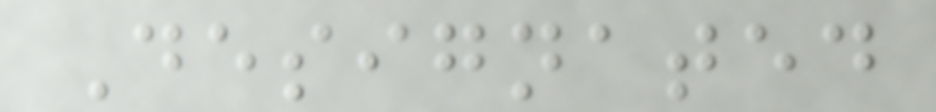Designated
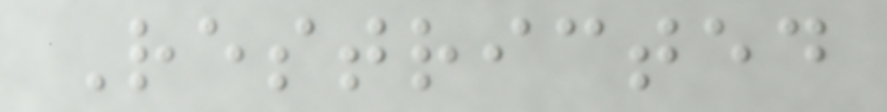Restricted
